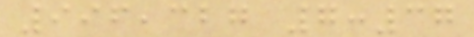996,327 7:37
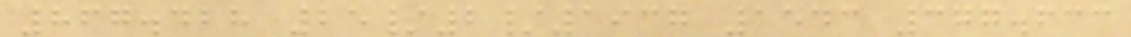867.428 25/2/1937 1543 377.633
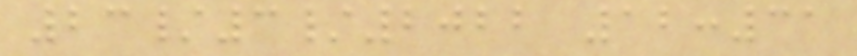23/3/2022 12:31
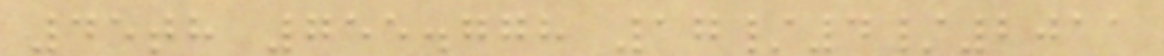45th 755.778 17/4/2011
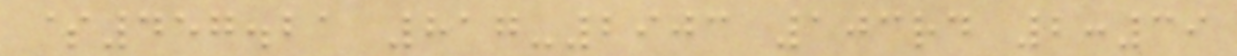$457.21 817-2903 103rd 2:39
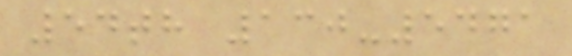54th 130-5471
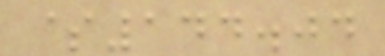$144.04
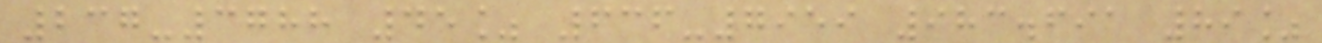237-3788 45% 636-7959 983.691 89%
